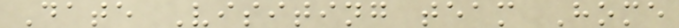Date Visiting team Home
